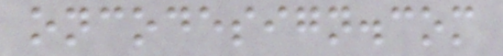oncodesign.com
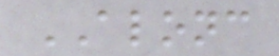ALONC
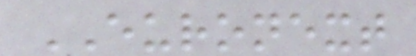EURONEXT
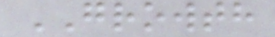GROWTH
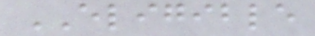ELIGIBLE
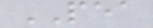PEA
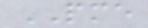PME
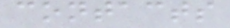contacts
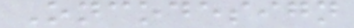Oncodesign
